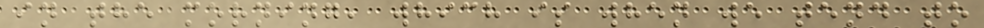in the morning, which is when we tend to
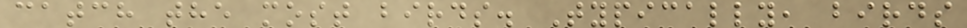catch the most birds. Typically, birds
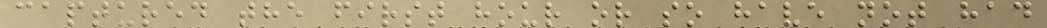captured the first hour or so have not had
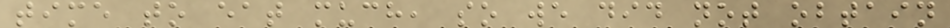time to eat much, so we did not obtain
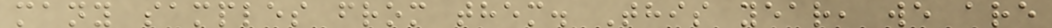many samples from them. This year, we are
